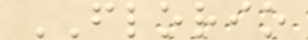FLORIO
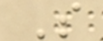S
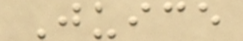Juice
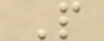P
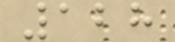128
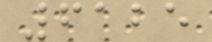6125
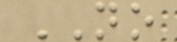NO
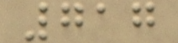717
